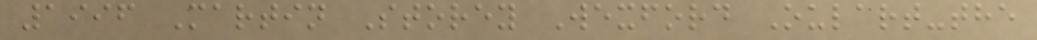1996 Martin Storey Wexford Oulart-the
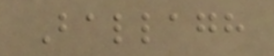Ballagh
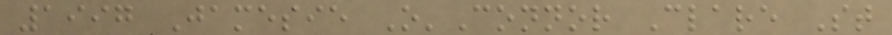1997 Jamesie O'Connor Clare St
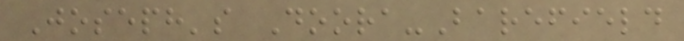Joseph's Doora-Barefield
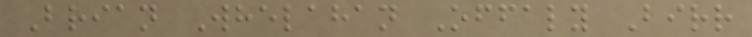Brian Whelahan Offaly Birr
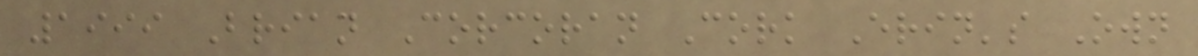1999 Brian Corcoran Cork Erin's Own
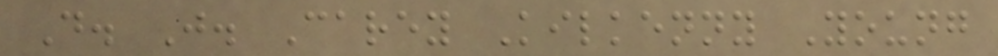D. J. Carey Kilkenny Young
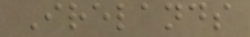Irelands
